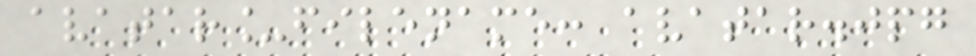avatar_filename: avatar.jpg
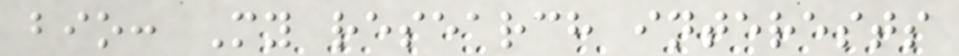bio: My research interests
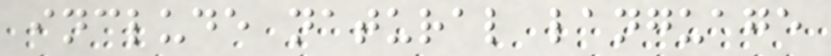include natural language
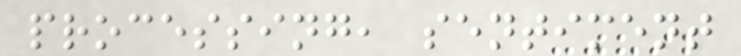processing, sentiment
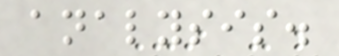analysis.
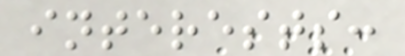interests:
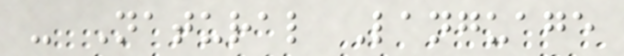- Natural Language
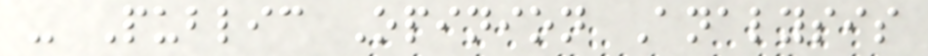- Public Opinion Analysis
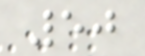50
